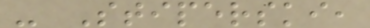- Stiperski,
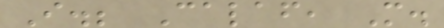I.; Calaf, M.
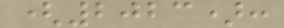(2023):
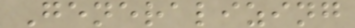Generalizing
